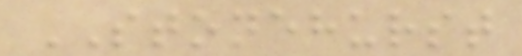STONEHURST
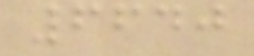6640
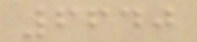6640
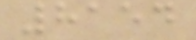8154
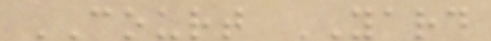COURT YARD
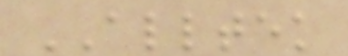ALLTEK
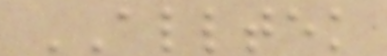ALLTEK
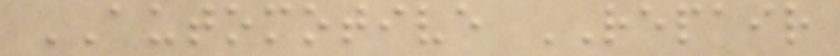AUTOMOTIVE REPAIR
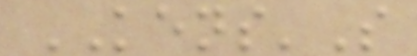KENS'S
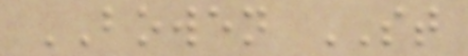BOWEN ST
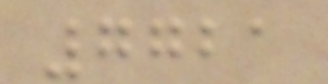7721
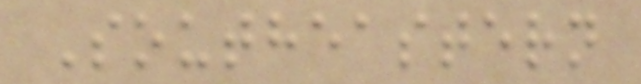Southeastern
